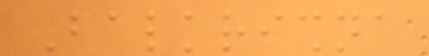Balkrishna
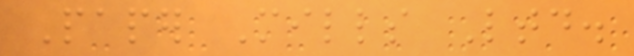Paper Mills Ltd.
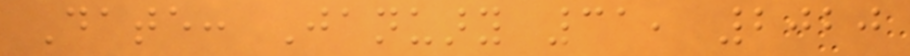Date: January 31, 2020
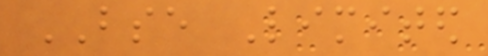BSE Limited
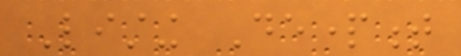Listing Department
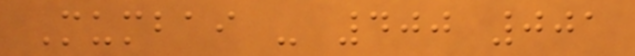Mumbai - 400 001
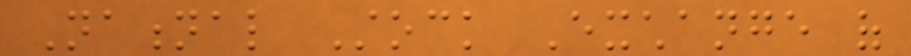National Stock Exchange of
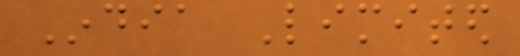India Limited
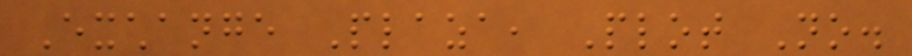Exchange Plaza, Plot No.
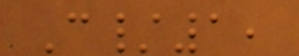C/1,
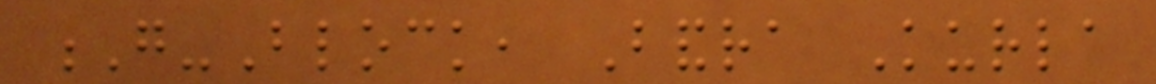G-Block, Bandra Kurla
